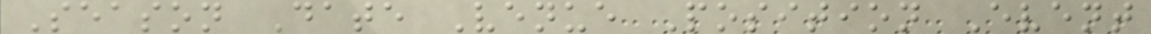Season Date Venue Position Event
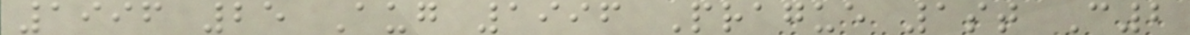1996 25 Aug 1996 Prague 1st C2
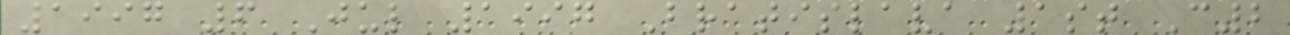1997 6 Jul 1997 Bratislava 1st C2
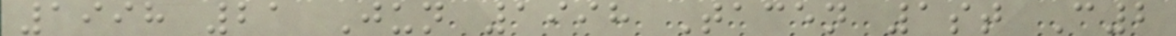1998 21 Jun 1998 Tacen 1st C2
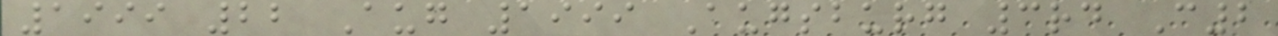1999 22 Aug 1999 Augsburg 3rd C2
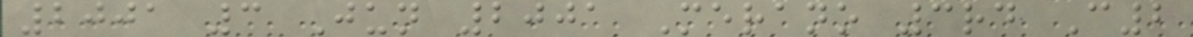2001 3 Jun 2001 Merano 3rd C2
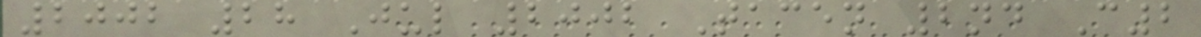2002 28 Jul 2002 Tacen 2nd C2
